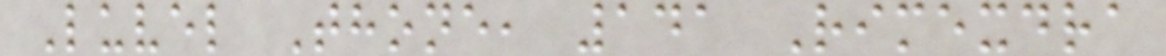Luvel Thone, 141 Rimexdra
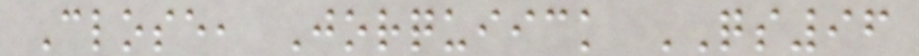Close, Jorquiick QS96
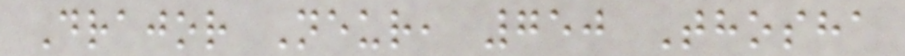Drajor Neur, 750 Thosha
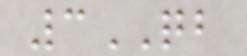3QB
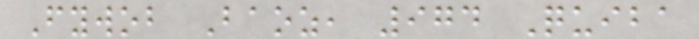Fywob Baoz, 974 Quiba
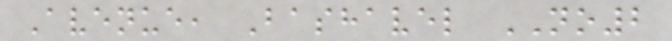Avenue, Bashavel NO2
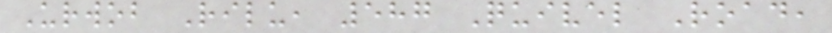Urwob Rilu, 587 Quivel Road,
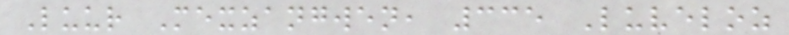Luur Mexzangwen, 335 Luveloz
